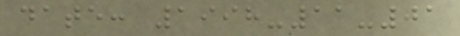date: 1998-11-01
